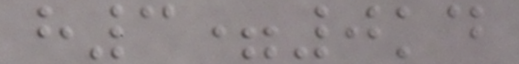h3=0kd
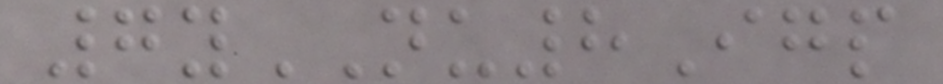7yNU8Igp
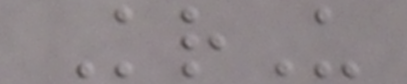KrU
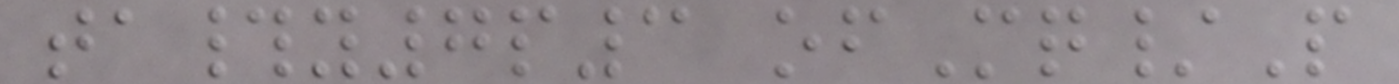ta#y7p3 ofMq/P
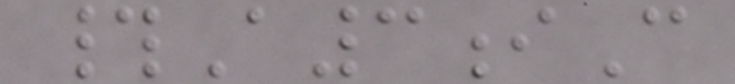#A3iC
